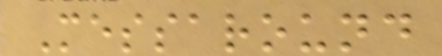Messaround
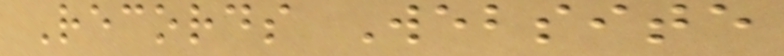Records Website
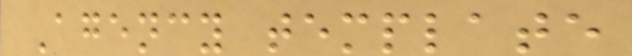Agency template
